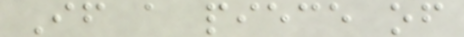If a piece of
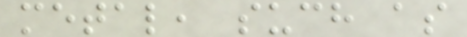metal, such as
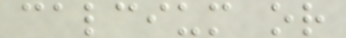calcium or
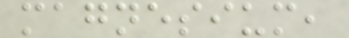magnesium,
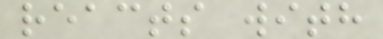reacts with
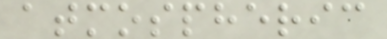atmospheric
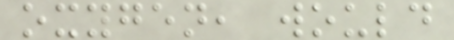oxygen, would
